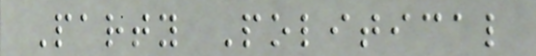Party Political
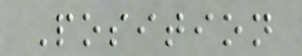Position
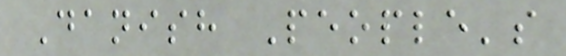Danish People's
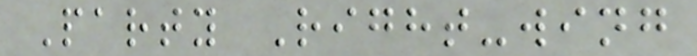Party Right-wing
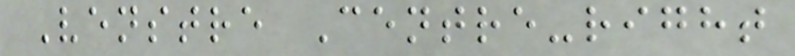Venstre Centre-right
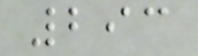293
